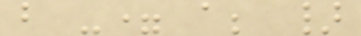b -= a; }
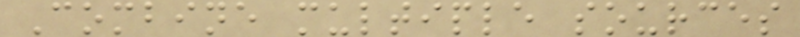Combine multiple sources
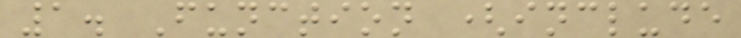1. Function (include
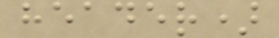header)
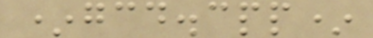*gcd.cpp*
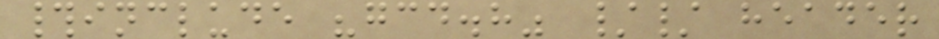#include "gcd.h" // header
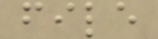file
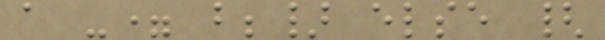a -= b;} else {
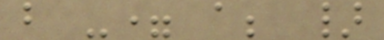b -= a; }
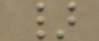}
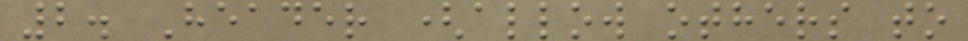2. Header (allow others to
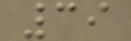39
